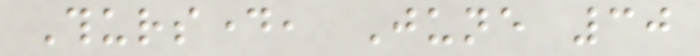Thursday, June 30
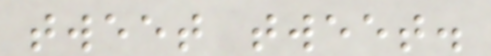tweet tweet.
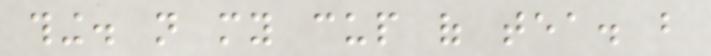thing. not my cup of tea. but
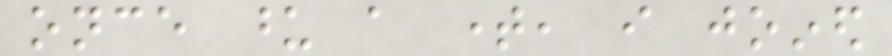once upon a time, i joined
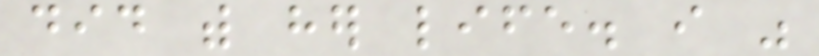did with her life. i was
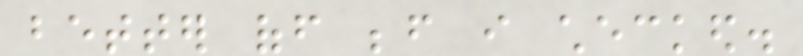better off before i checked.
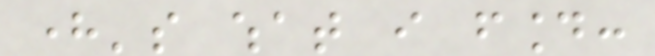here's what i found:
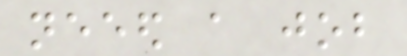neeed a job
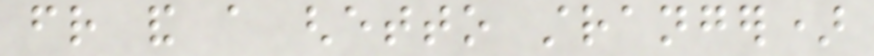friend and a ghetto stranger)
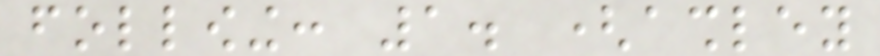following: 1. (ashley
